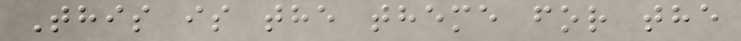This is the theme for the
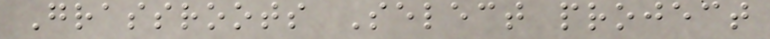Grassroots Select project
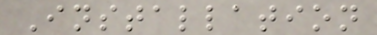Installation
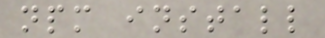npm install
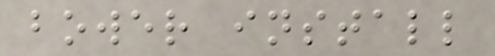bower install
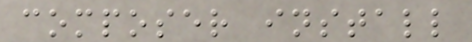composer install
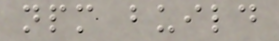npm build
